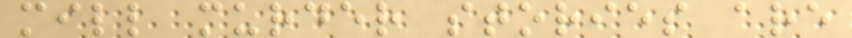mill murder stories are
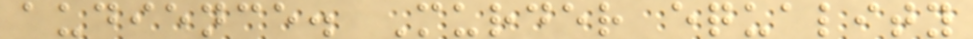audience. Murder equality
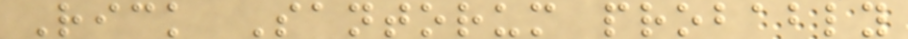Rick Santorum probably
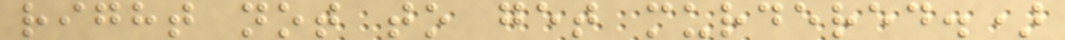right not to get murdered.)
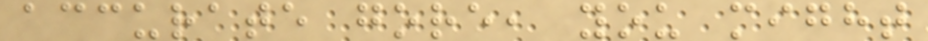accurate gore, you might
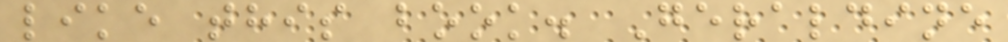like this book. Geraldine
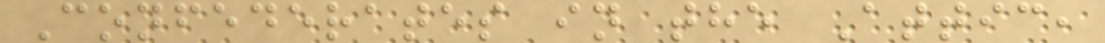Confederates in the Attic,
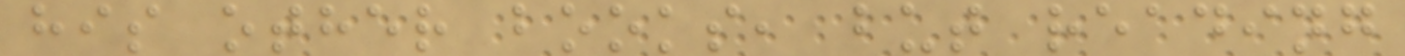his other books, but reading
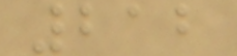212
